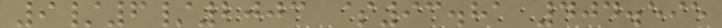9/6/2003 $93.81 404.595
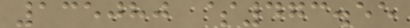135080 $473.55
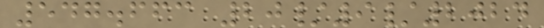547.663 20/9/2024
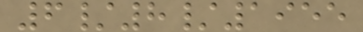6/8/1955
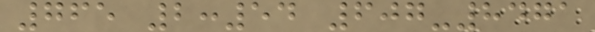765 2:54 607-8471
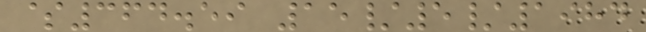$364.59 15/5/1984
